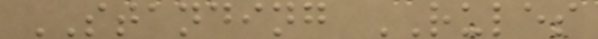STANDING RULES
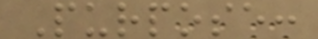Purpose:
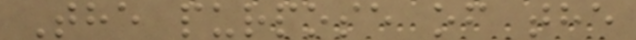The purpose of the
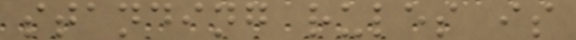standing rules is
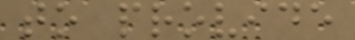to provide
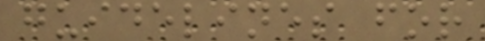guidelines for
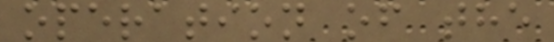operation of the
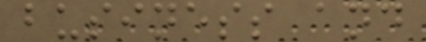business and
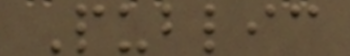Public
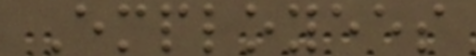Employees
